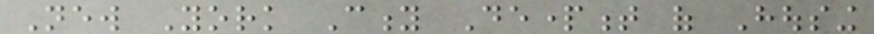New York City Department of Housing
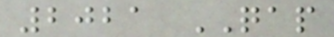2021 QAP
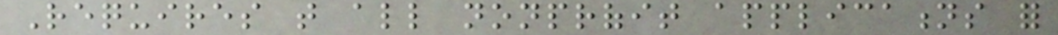Requires that all nonprofit applications for
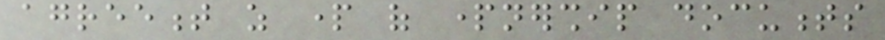agreement as part of partnership documents
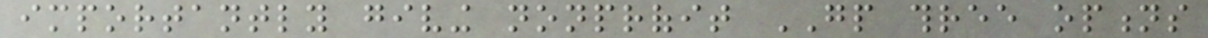importantly giving nonprofit GP three options
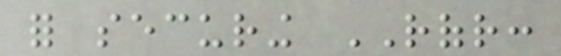for securing ROFR:
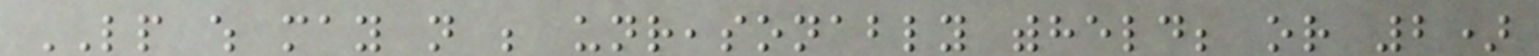LP which may not be unreasonably withheld; or 2)
